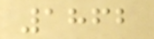1862
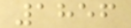1856
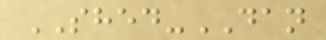SHED-DAN
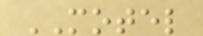MOTEL
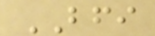BFI
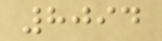8094
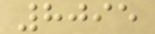8095
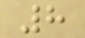8
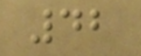42
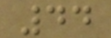44
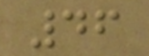46
